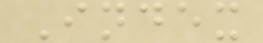Index
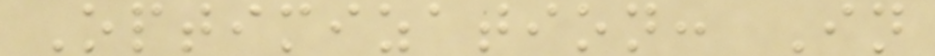Optimization: In
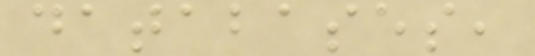databases,
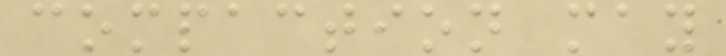compaction may
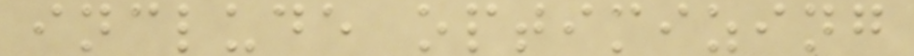include optimizing
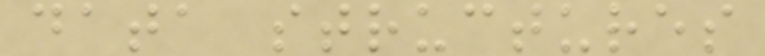data structures
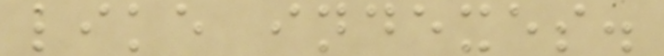like indexes.
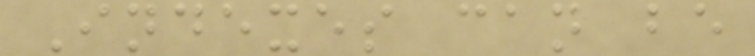Indexes can be
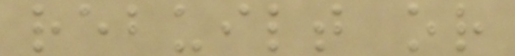rebuilt or
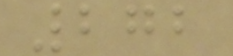272
